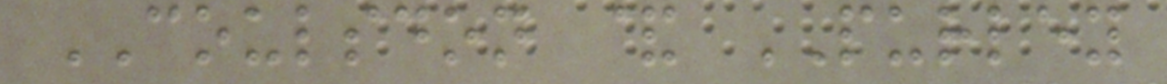COULSDON & PURLEY
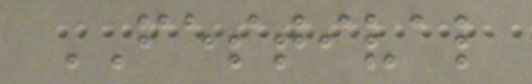FESTIVAL
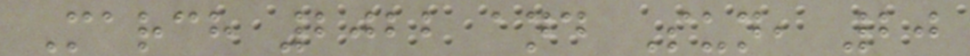March 2022 and Sun, 20
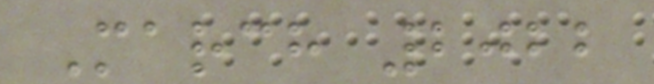March 2022
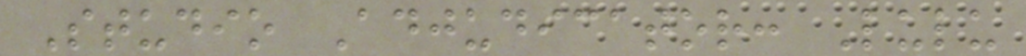Studio Adjudicator: Lulu
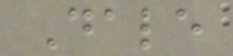Dale
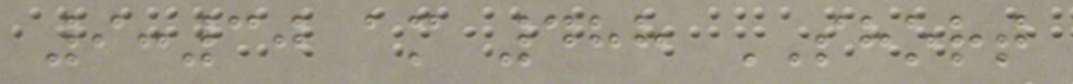9:30 am 488 SHORT
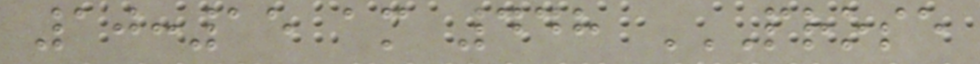10:15 am 448 PROSE
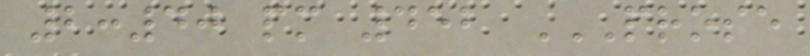2:40 pm 452 PROSE
